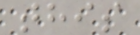this
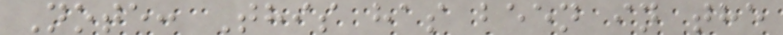Note: This has been in the
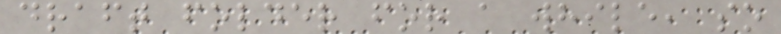draft folder for a while, so
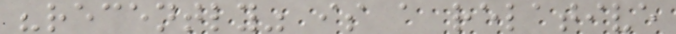"recently" is a relative
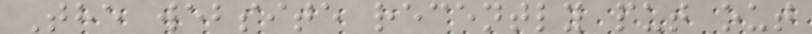The website recently put out
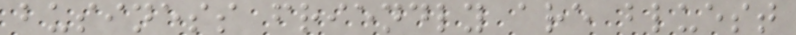business friendly are bluest
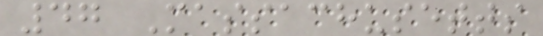47 Massachusetts
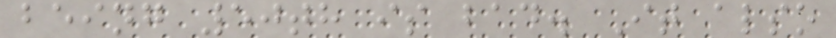being 50th is bad. It also
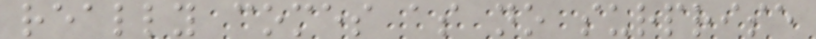really comes as no surprise
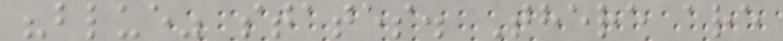"blue" states. There are
